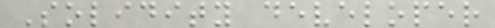Solidity developer
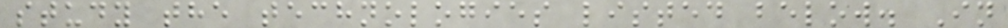study the technologies listed below. In
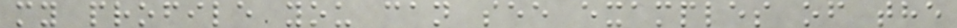my profile you can see examples of the
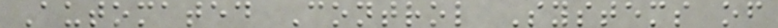Automated Control Systems of
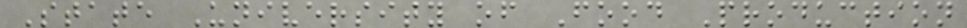State University of Food Production
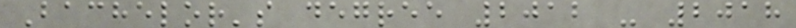Bachelor's degree 2012 - 2018
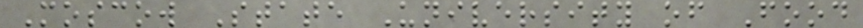Moscow State University of Food
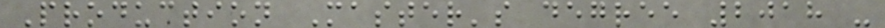Production Master's degree 2018 -
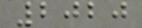2020
